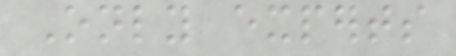Only experts
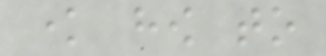know how to
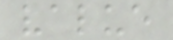value
